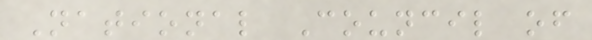National Council of
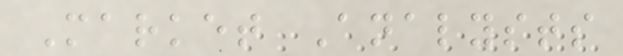Market Analysts
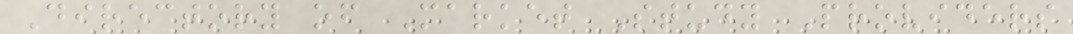Directory of Market Study Providers
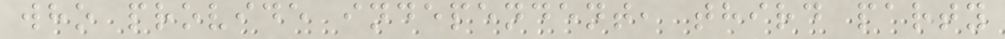who provide independent, third party
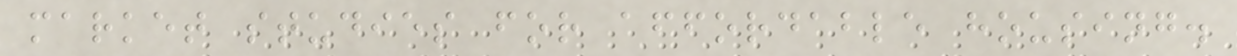market studies for affordable housing.
